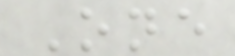One
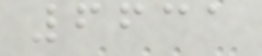6631
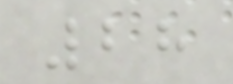28
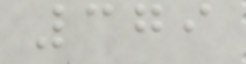379
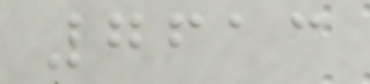7613
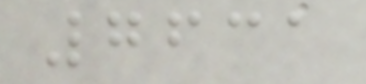7631
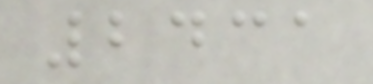2431
